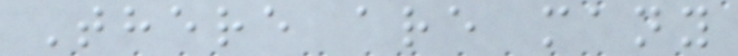There are many
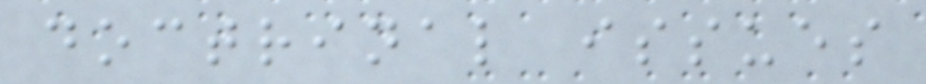doctrinal issues
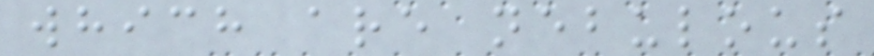which are nebulous
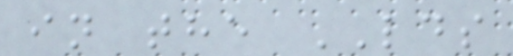in the LDS
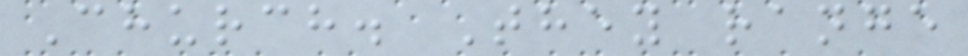Church. They range
